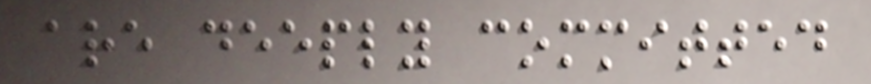are deeply committed
